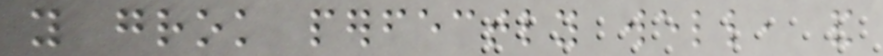you grok perfectly well, and
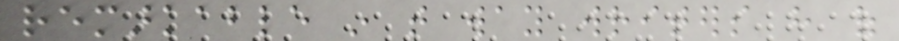remarkable in that way writers have of
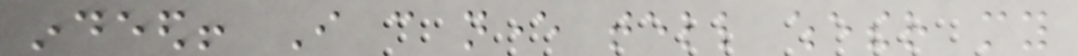indeed! I can never tell whether my
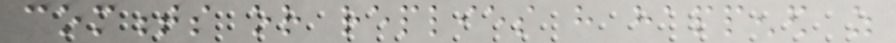comments or replies have happened as
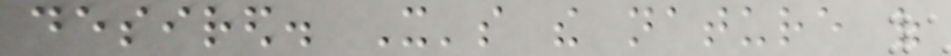desired. It's the nature of
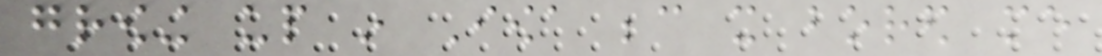growing up in Iowa because it bored me
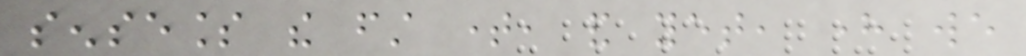senseless the first time, and yet, here we
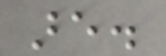are.
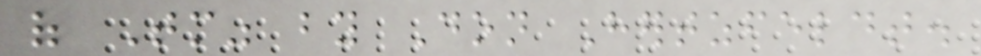of Tomorrow" by Don Hertzfeldt.
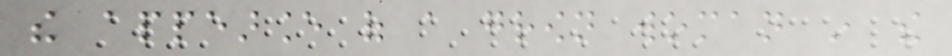the appearance of a grown woman in the
